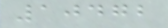10472
